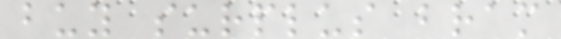buy surplus bram
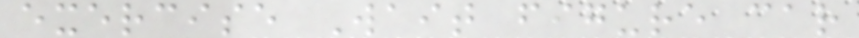exercise Wait figure car
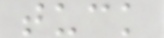tuck
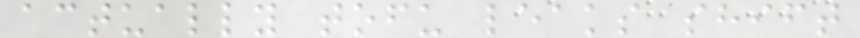actually tofu leaks shift
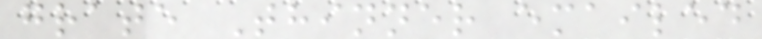grate Thinner emailed
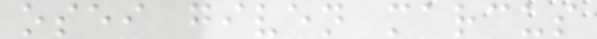osei given marcus
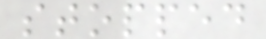stopped
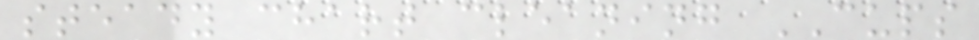steady chart cleaning CUPS
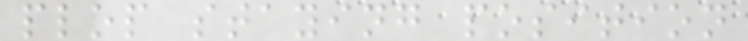plop staying position
